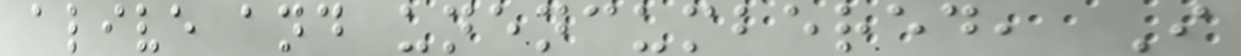alive and unencumbered, I
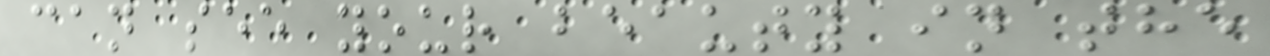can see your beauty in the
